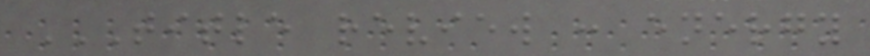TITLE REVIEW : ENERGY
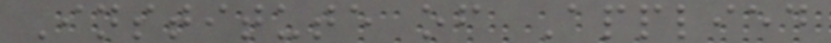Institute of Applied
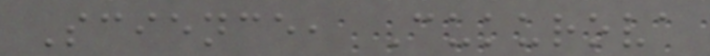Science, Cukurova
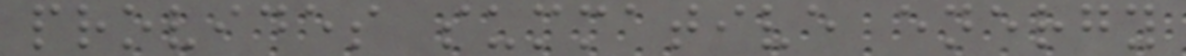provides summative energy
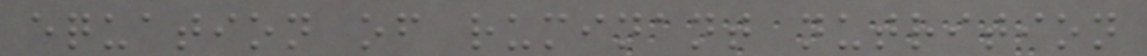equation of ruminant nutrition
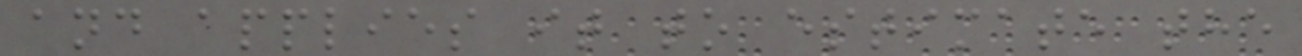and applies it to estimate the
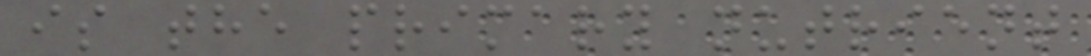is the primary nutrient
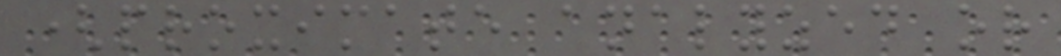(proximate analyzed or
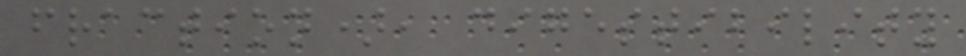fraction), digestibility
